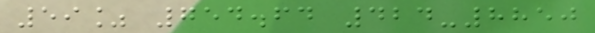59% 754.64 424-8850
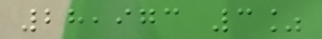28,973 3%
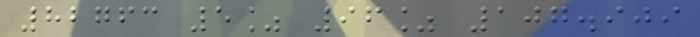82763 5% 96% 107.909
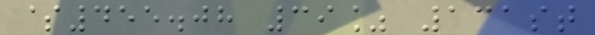$455.08 39% 131st
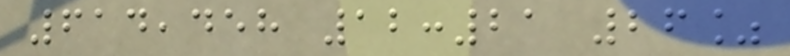614,458 12:21 26%
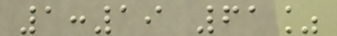1:19 61%
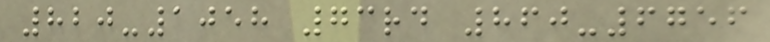820-1058 73rd 860-6756
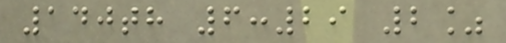140th 6:29 2%
